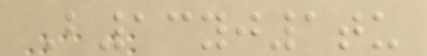B13yj1tu
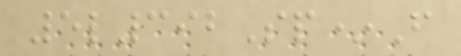5l392Sp*F
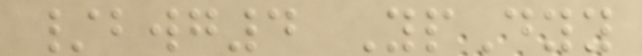/bwg4 YpDyy
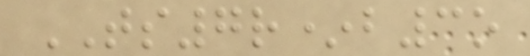TS7r*b3o
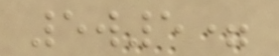5w5=
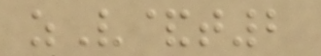zV&t2
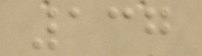137
